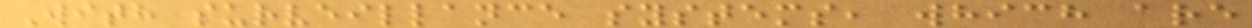With surveillance systems, which are
